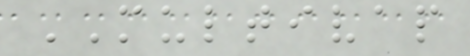MULTIVAP
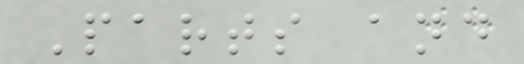Parts and
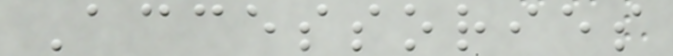Accessories
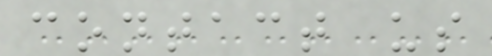contact us
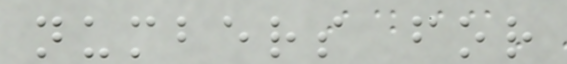numbers for
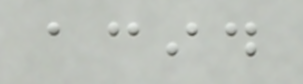acid
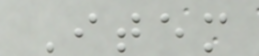Item
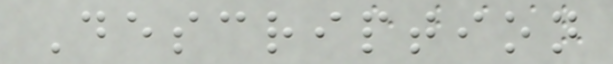Description
